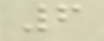6
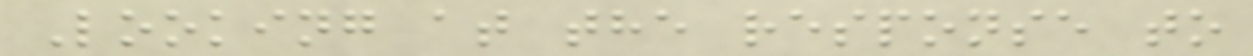Looking at the response to
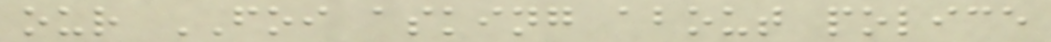our FOI asking about police
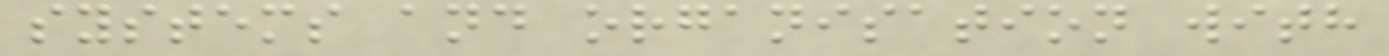systems and organisation with
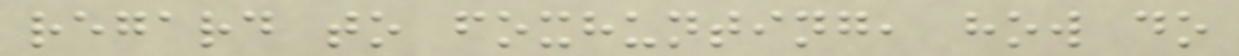regard to foxhunting, how do
